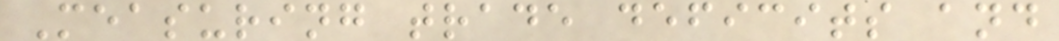Measuring trade deficits and
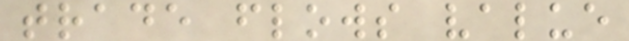trade flows value
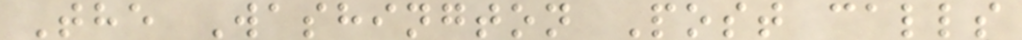The Washington Post calls
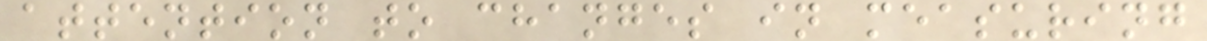attention to changes in measuring
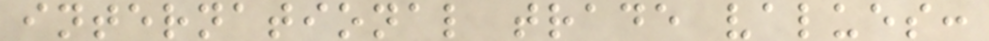international trade values:
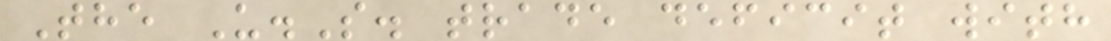The U.S. trade deficit with
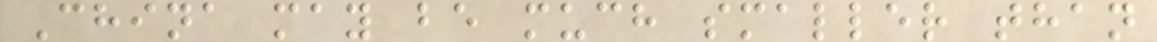China may be much smaller than
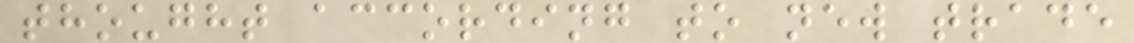thought according to new trade
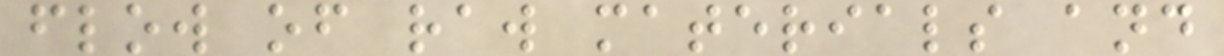flow of raw materials and
